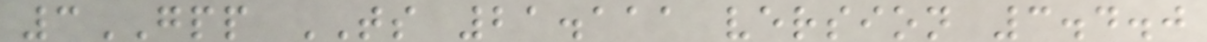3GPP TS 21.111 version 3.4.0
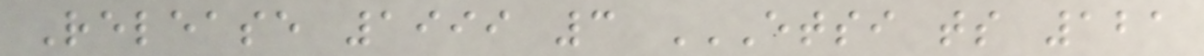Release 1999 3 ETSI TS 121
